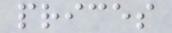prices
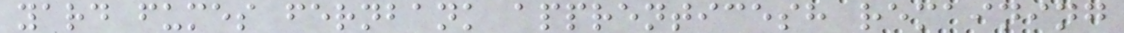yard fumes fernbank apprenticesh remaining
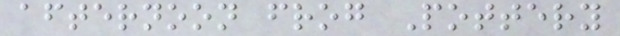afternoon frog Pottery
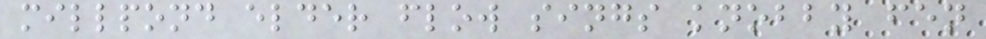millpond elder flow sings knobby fen
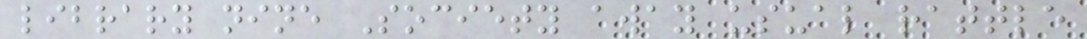library nine Society away usual rattle
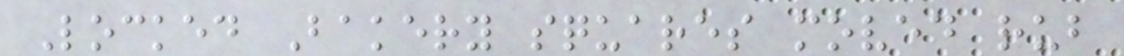Locked Bakery squares moved rub
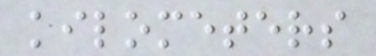kilometers
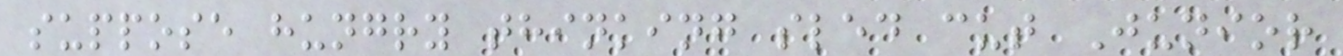suppose hungry thinking sled cut Junior
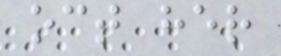oct her
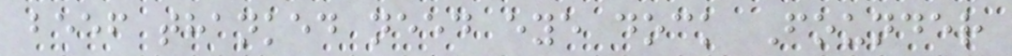beef thanked need eye dock Founder
